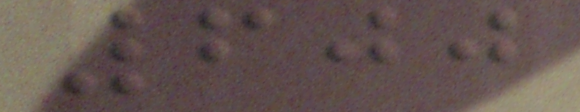600
